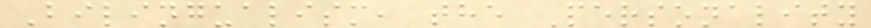Bilingualism, the Personality
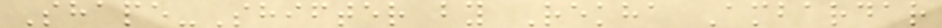Shape-Shifter by Rekha Ambardar
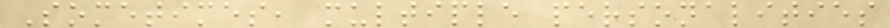Sometimes, multiple personalities
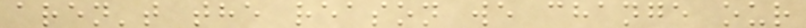aren't the reason we change our
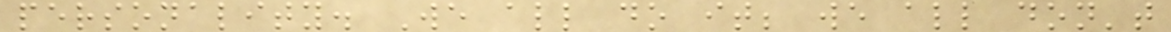personality. We all do it; we all don't
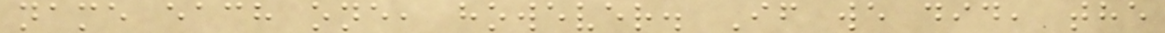name each one, however. If we did, the
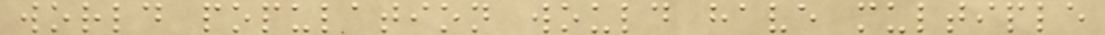world population would have multiple
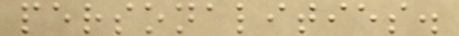personalities.
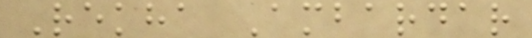Rekha Ambardar
